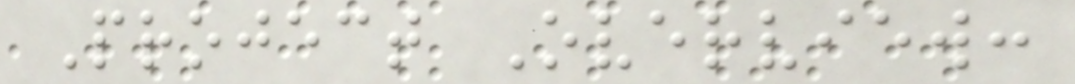Project Overview:
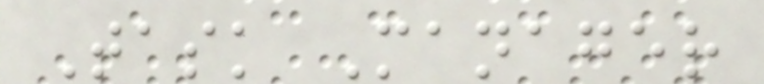Task Manager
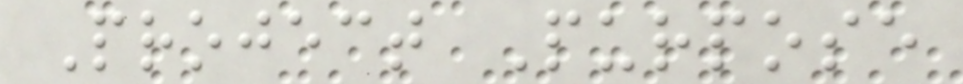Project Purpose
